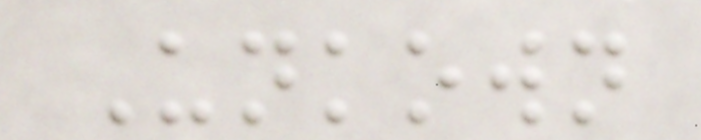Unkown
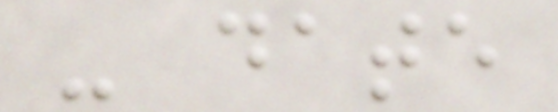- date
